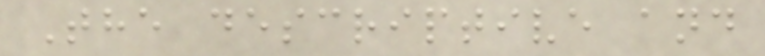The descriptive and
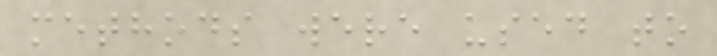methods were used to
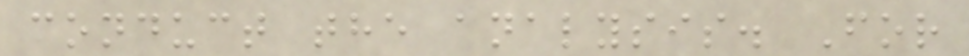conduct the analysis. For
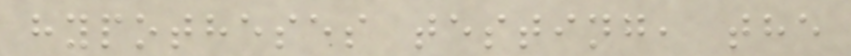hypotheses testing, the
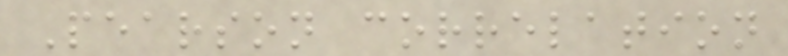Pearson correlation
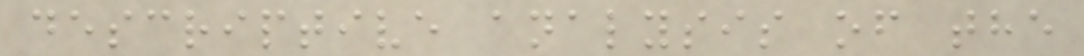descriptive analysis of the
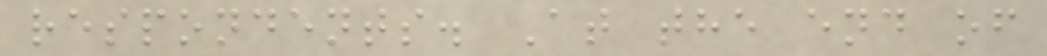respondents. At the end of
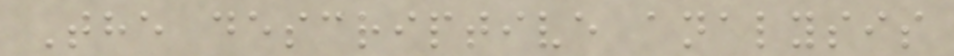The descriptive analysis
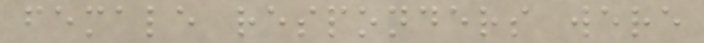female responders were
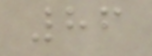86
